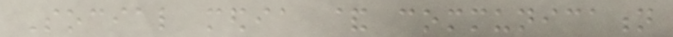Social media & communication
